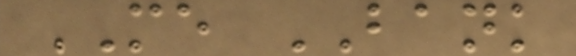ME BANK
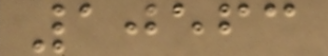10563
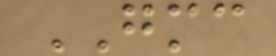GMC
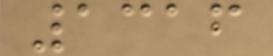1316
